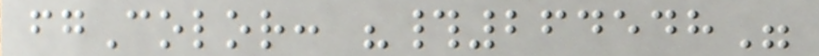fgColor: "#264548"
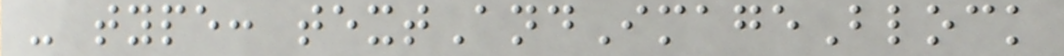- type: textAndImageBlock
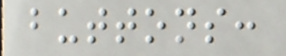buttons:
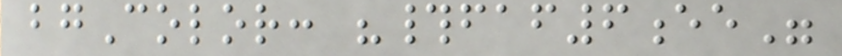bgColor: "#faf6ee"
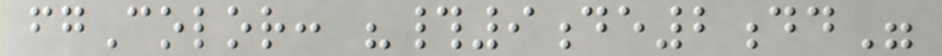fgColor: "#9de2dd"
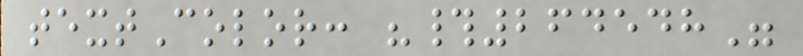textColor: "#264548"
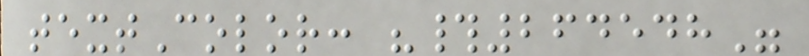textColor: "#264548"
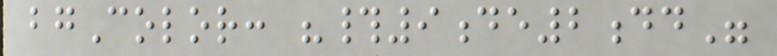bgColor: "#9de2dd"
